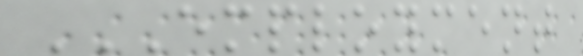EMPLOYMENT
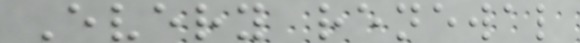Every renewal
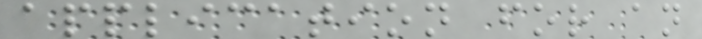application for an
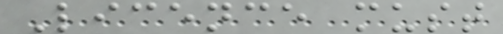Licence must
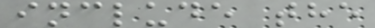include the
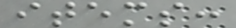items:
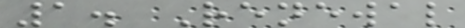1. Renewal
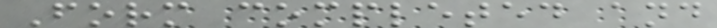Form completed and
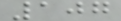107
